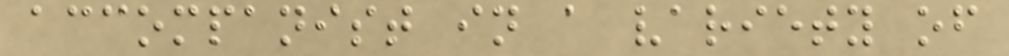accompanist in a variety of
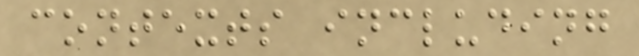contexts including
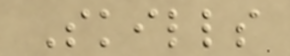Skills
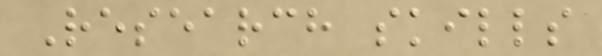Research skills
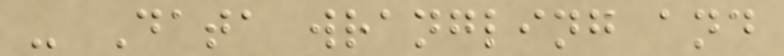- Data wrangling and
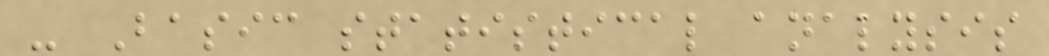- Basic statistical analysis
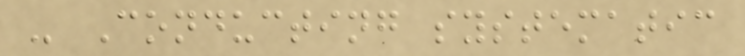- Conducting systematic
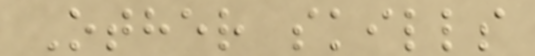Other skills
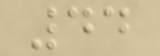44
